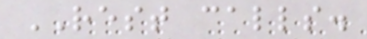REST calls.
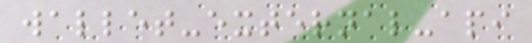wallet-external-api
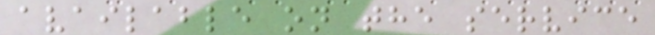available on the service
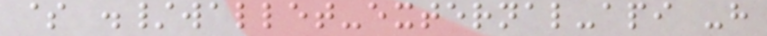$ ./wallet-external-api -h
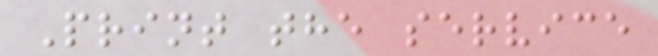Print the service
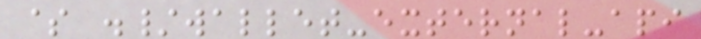$ ./wallet-external-api
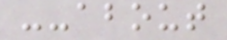--about
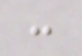:
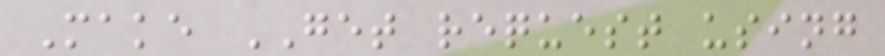Make GET request using
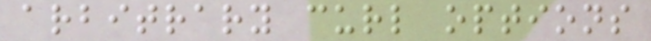arbitrary curl options
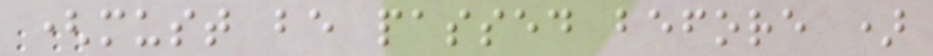(must be passed before )
